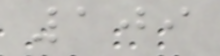109
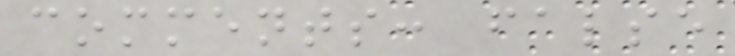comments: false
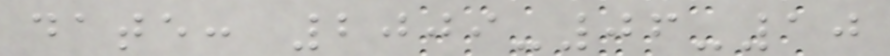date: 2009-06-10
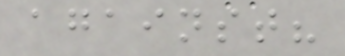against?
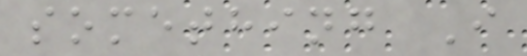something I
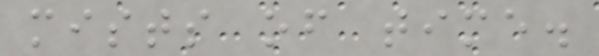mists of time.
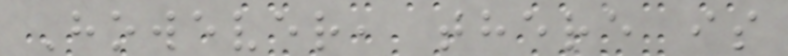However, there is
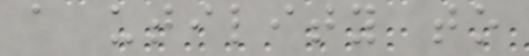a utility to
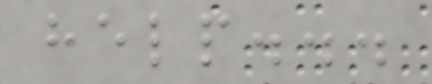help...
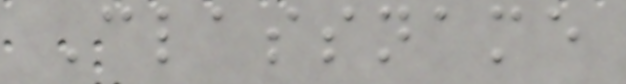Classname
